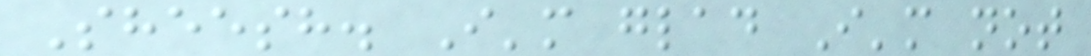Sheesh. I'm glad I'm not
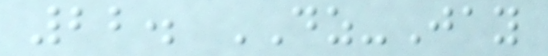22. DZ-Jay
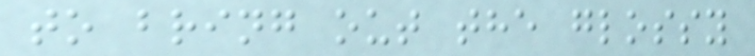to bring out the glossy
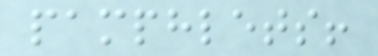pamphlets!
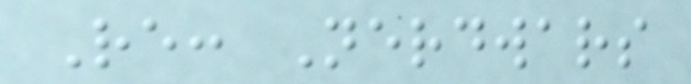Re: Nerdwars
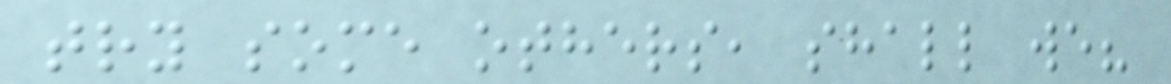try some others, shall we?
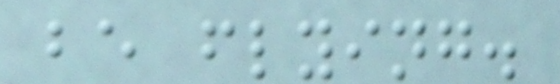be flying.
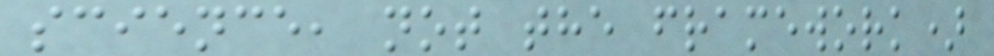science, not the framework)
